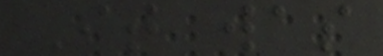It was
